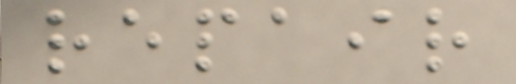repair
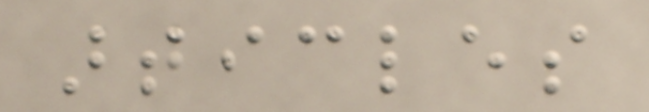articles
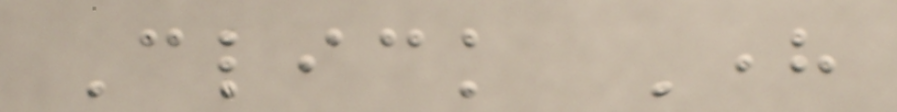Click Here
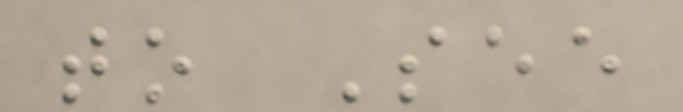to See
